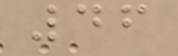46
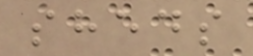sheds
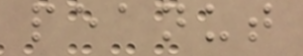peanut
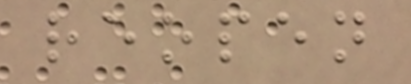reopen
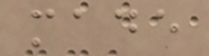made
